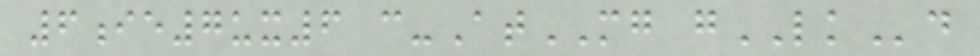6ie7ux6 c-AtMG gLKd
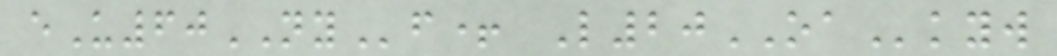eU60NYf+ L20OAkyw
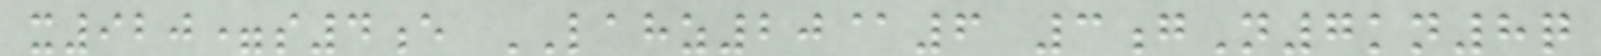x920=s4e LAHZ20@6 3gN7kn8q
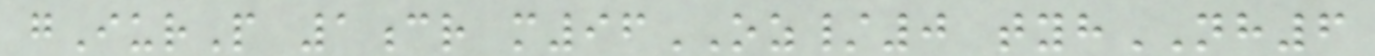gIurP 1cr m96OZ/0 tyhNH6
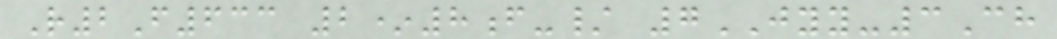R2F633 2*8f-/ 7JYY-3Ch
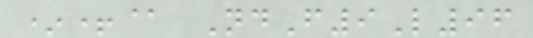*+@ NdF9L96
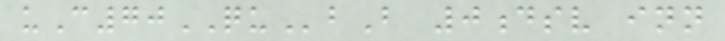uC70QUbB 0dsv inn
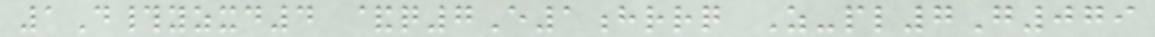1D#yzxd4 &q7E1hrrq Z-pl7G079
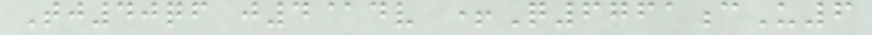Tj40qf j4@dv +Q6761cU6
